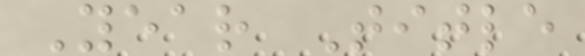Year Title
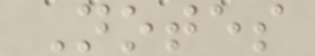Notes
